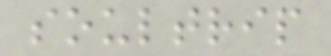soultrip
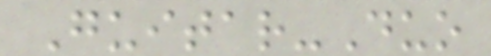Guitar-Duo
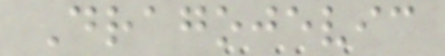Dragojevic
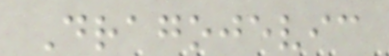Dragojevic
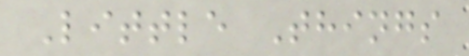Little Things
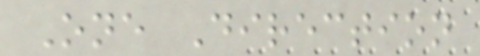One Direction
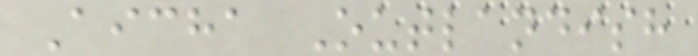Aicha Outlandish
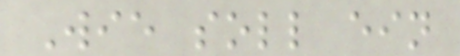Wie soll ein
